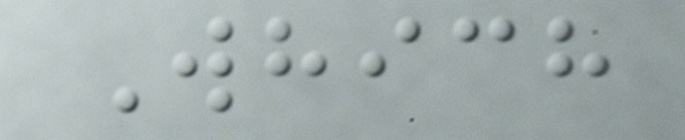Which
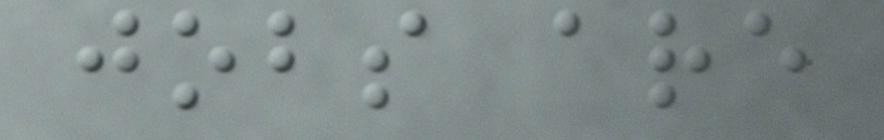jobs are
